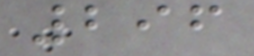296
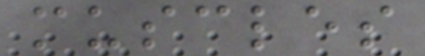muscles
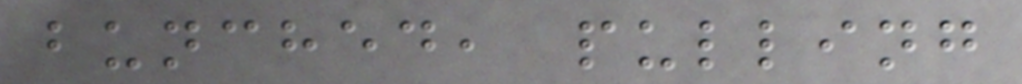bunched, pulling
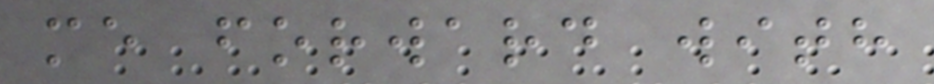me forward with
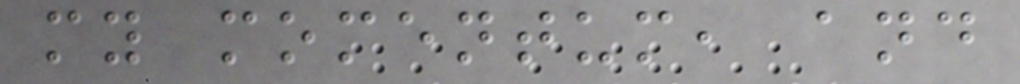my momentum, and
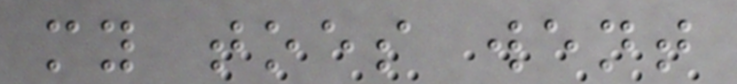my toes went
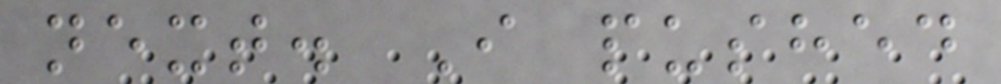next. I pushed
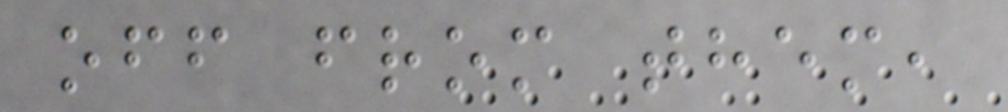off from them,
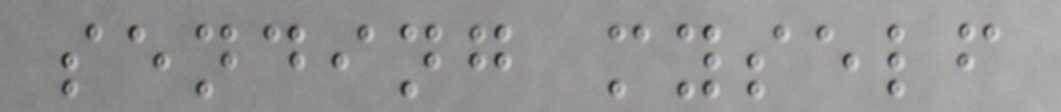sending myself
